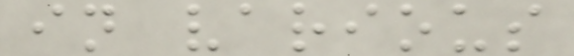in various
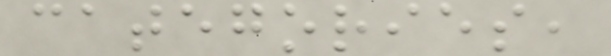categories,
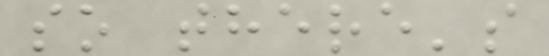so there's
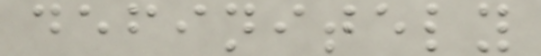definitely
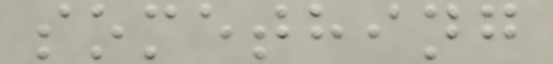something
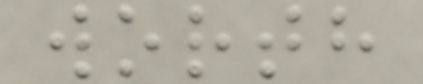worth
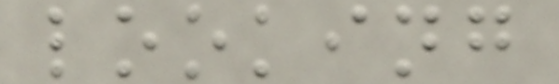looking
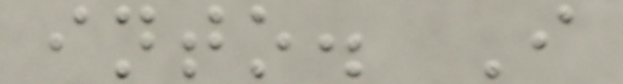into. I
